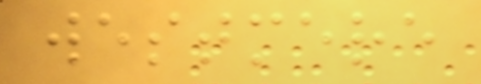westmere
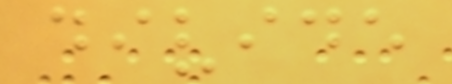divide
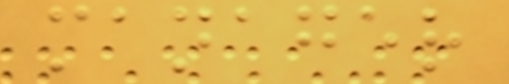manager
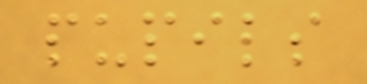pupils
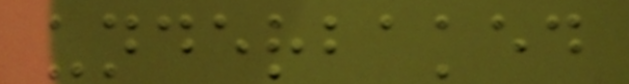underbaked
